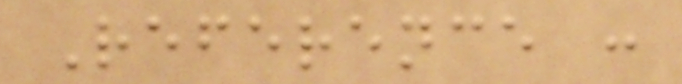Reference :
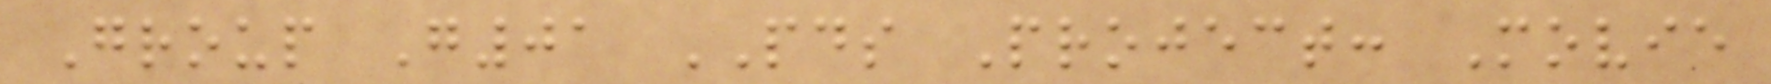Group G01 PDS Project: Movie
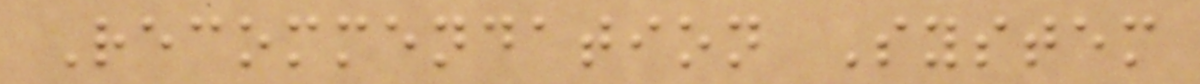Recommendation System
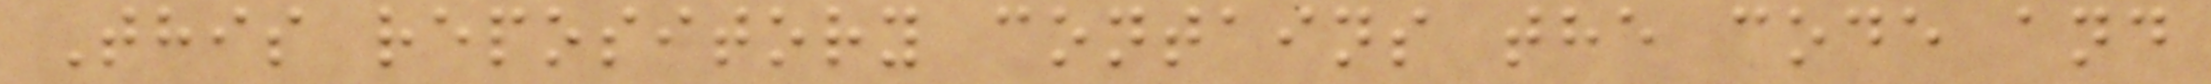This repository contains the code and
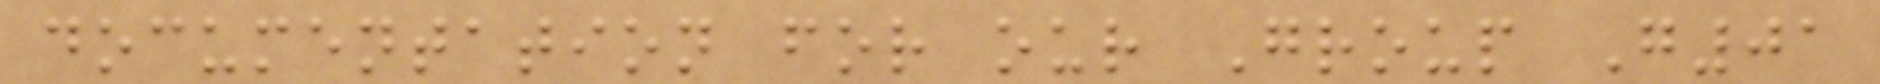documentation for our Group G01
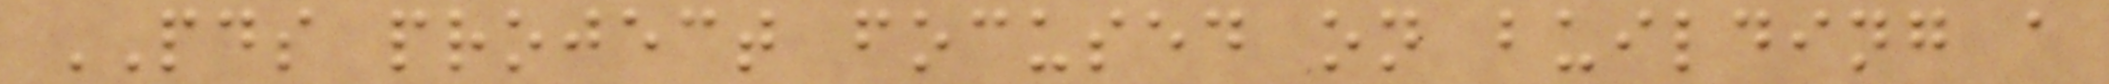PDS project focused on building a
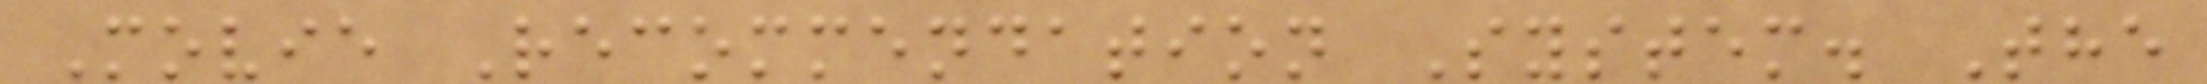Movie Recommendation System. The
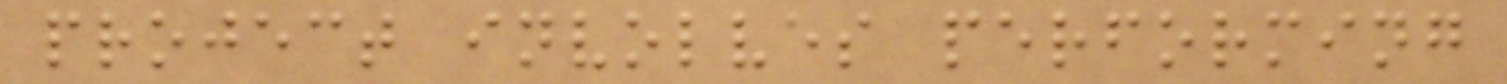project involves performing
